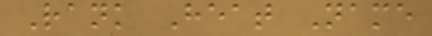Rank Heat Name
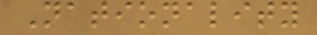Nationality
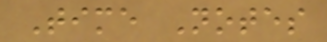Time Notes
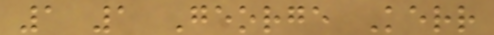1 1 George Kerr
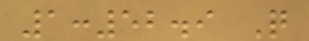1:52.9 Q
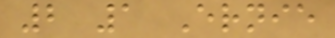2 1 Ernie
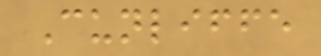Cunliffe
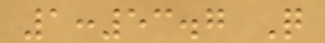1:53.7 Q
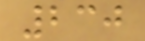230
